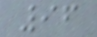96
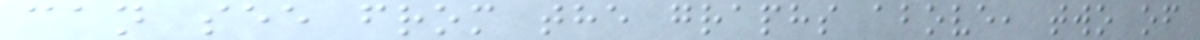can see from the graphs above, two of
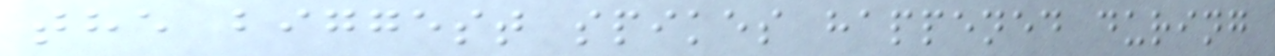the biggest spikes happened during
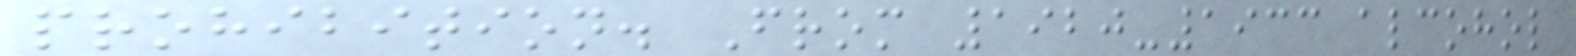prohibition. From 1920-1933 alcohol
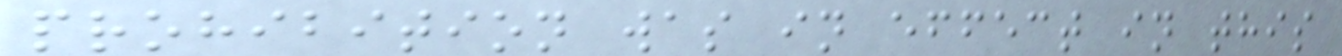prohibition was in effect in this
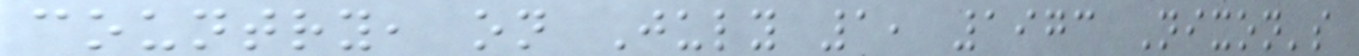country, on July 1, 1973 Nixon's
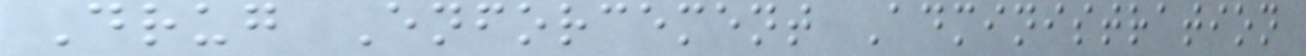Drug Enforcement Administration
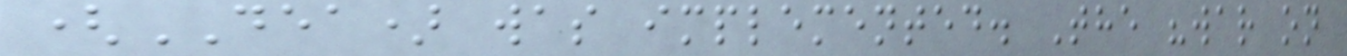(DEA) was implemented. The "war on
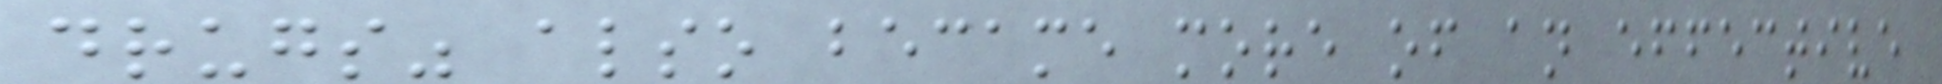drugs" also became more of an effective
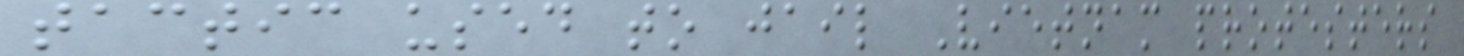tactic used to jail Vietnam protesters
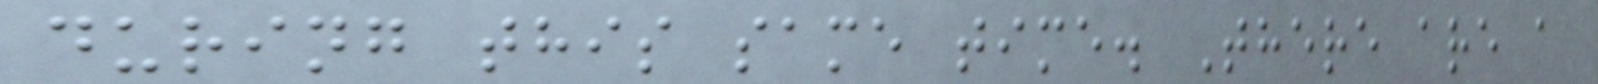during this same time. There are a
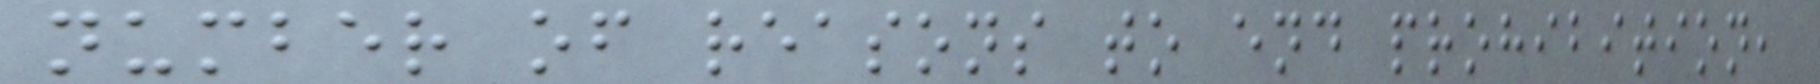number of reasons to end prohibition,
